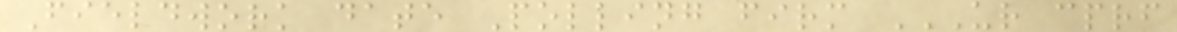Fieldwork date Polling firm UR CPRF
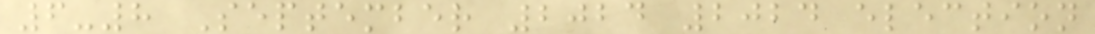6-8 September 2024 2024 election
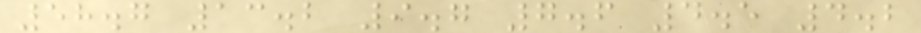58.7 13.2 9.7 7.6 4.5 4.2
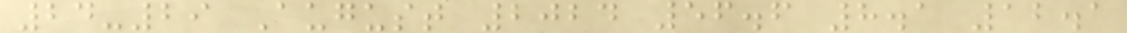24-29 August 2024 56.6 8.1 12.1
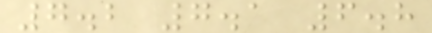7.2 7.1 6.8
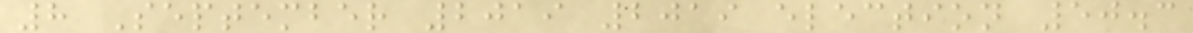8 September 2019 2019 election 50.3
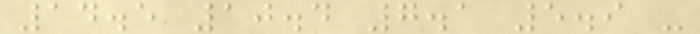14.5 10.4 7.1 5.9 -
